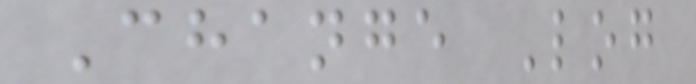Change Log
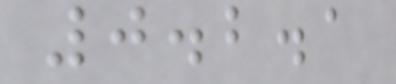0.2.1
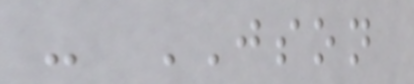- JSON
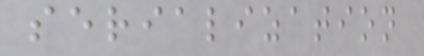serialization
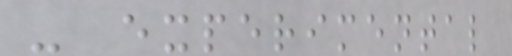- experimental
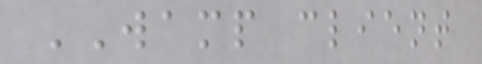WAMP client
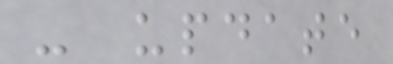- update
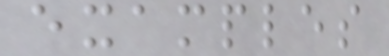examples
